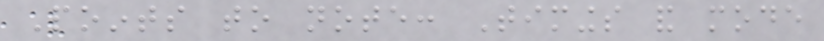Points to note: Timings and mode
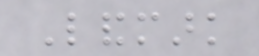Landmark
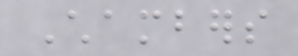Chambers
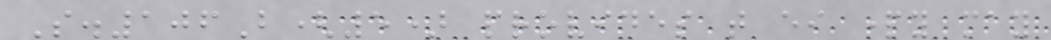S.106B(5) provides that either party may
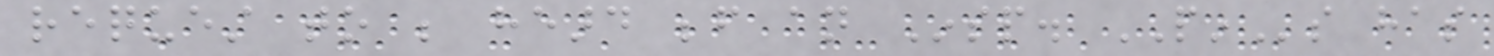request to be heard before an Insp. PINs has
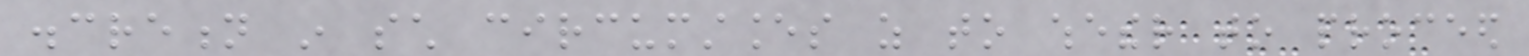discretion in such circumstances as to whether to proceed
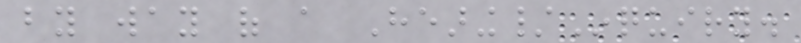by way of a Hearing/Inquiry.
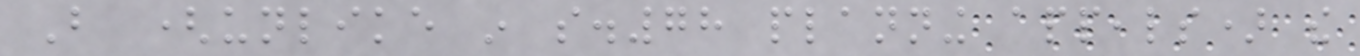But (unlike in s.78 planning appeals) the
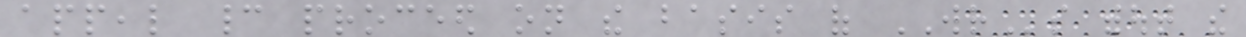appeal cannot proceed on the basis of WRs without the
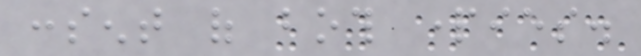consent of both parties.
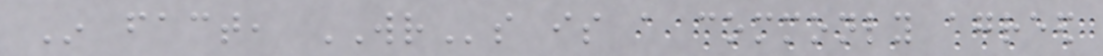In fact, WRs is a commonly agreed
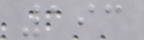193
